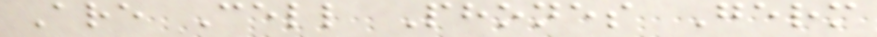Are Cell Phones Germ
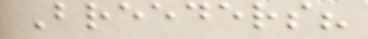Breeders?
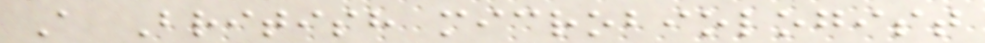A British microbiologist
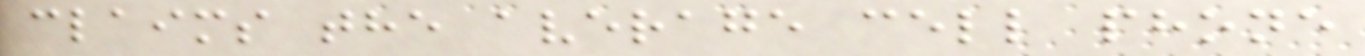claims the average cell phone
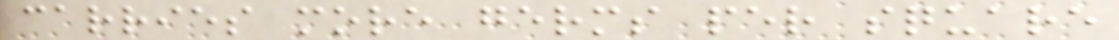carries more germs per square
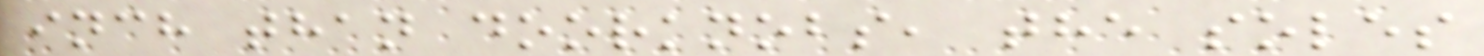inch than doorknobs, the soles
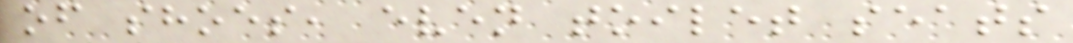of shoes, even toilet seats
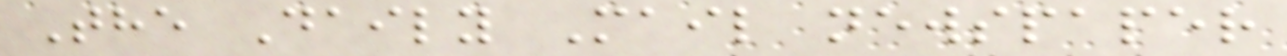The Daily Mail newspaper
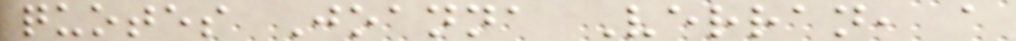quotes Joanna Verran, a
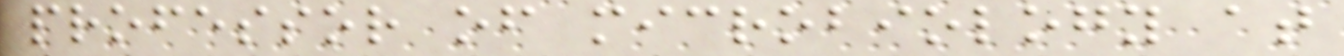professor of microbiology at
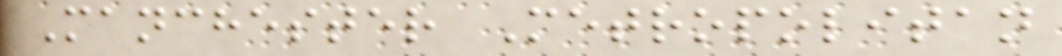Manchester Metropolitan
